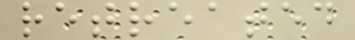retreated
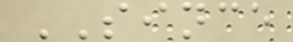SINCE
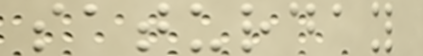saturday
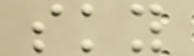sky
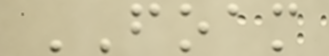FOAM
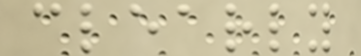clearly
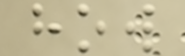how
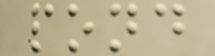pond
